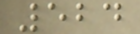524
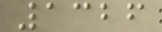1326
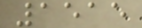1515
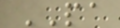PA
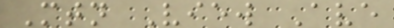Mtn View Ave
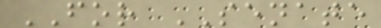FOR SENATE
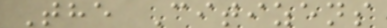The Citizens
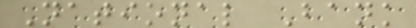National Bank
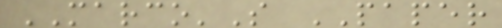MARCO'S PAPER
